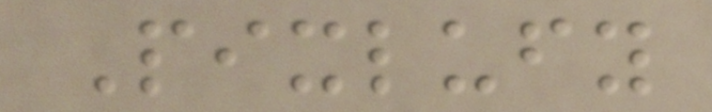Pixlufy
